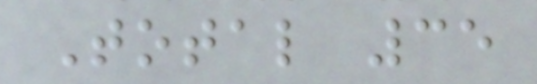Total 35
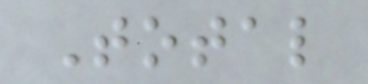Total
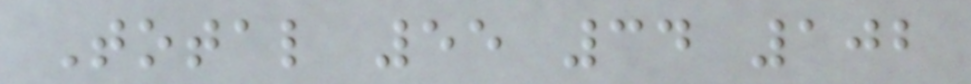Total 55 34 102
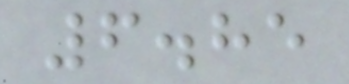6.85
